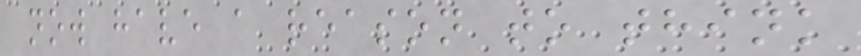now have a reason to think
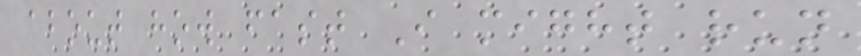about how fast I might run
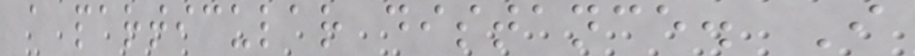a particular distance. I
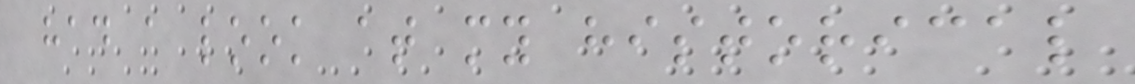had a look at my historical
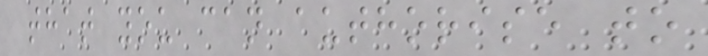that you can authorise to
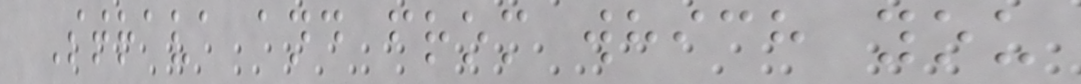Strava and from which you
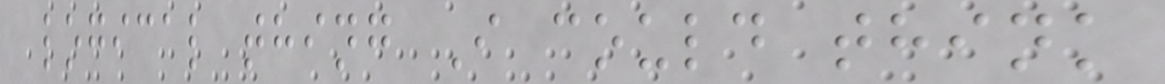logical thing I could think
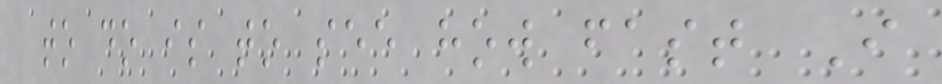to do is to see how fast I
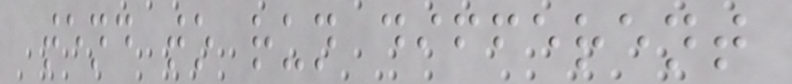tend to run different
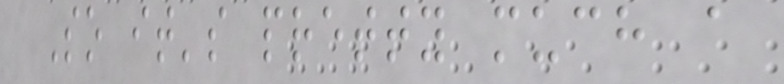So it's pretty much a
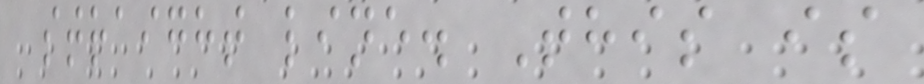straight line. This is
